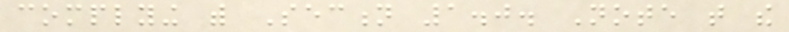complying with Section 1.0. Note that the
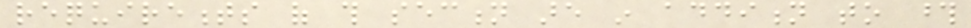requirements of this section are in addition to those
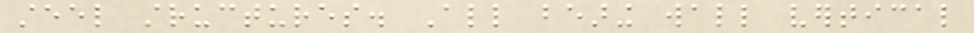steel structures. All bearing wall vertical
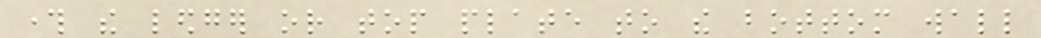through the ledger or top plate to the bottom wall
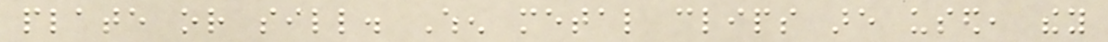plate or sill. When metal clips are used, they
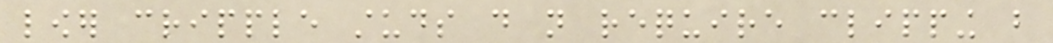lower cripple studs do not require clipping but
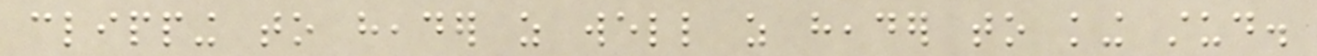clipping to header as well as header to king stud.
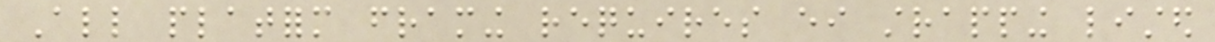All platform framing requires either strapping listed
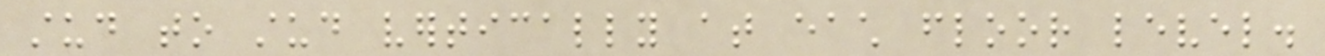stud to stud vertically at each floor level.
